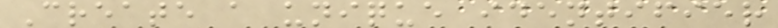Create a unique identifier
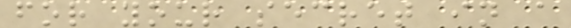for your secret in a
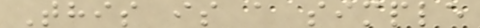This is a simple
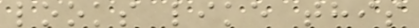looks like this
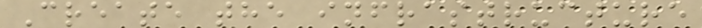Create the infrastructure
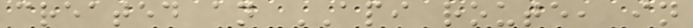created an API route, in
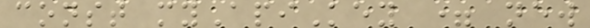const myApiKey = new
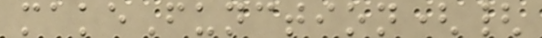makeFunction({
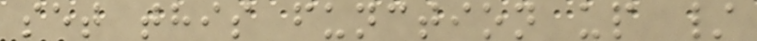set this function up /
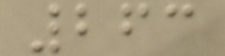263
